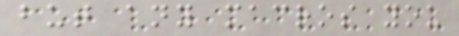but any macros you
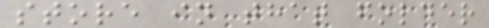store in that folder
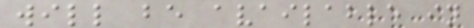will be available in
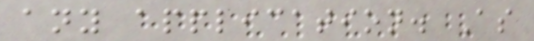any application. As
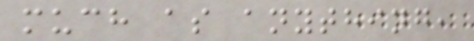much as anything,
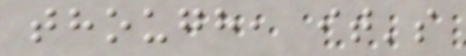though, it's
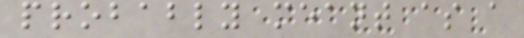probably meant as a
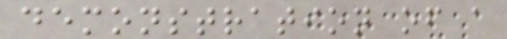demonstration of a
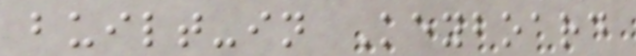built-in Keyboard
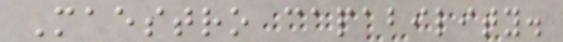Maestro capability.
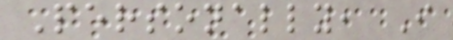Personally, I
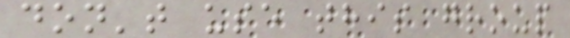don't use this group
